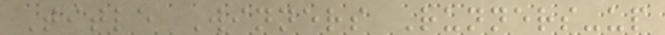Title Winners Runners-up
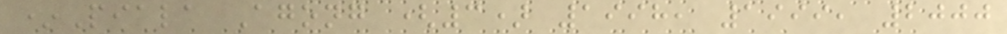*Piala Agong (3) 1998, 1999, 2000
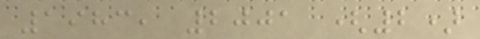1983, 2001 (2)
